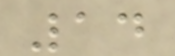14
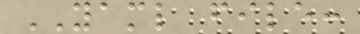YAML file:
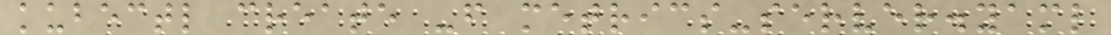kubectl create -f metrics-server.yaml
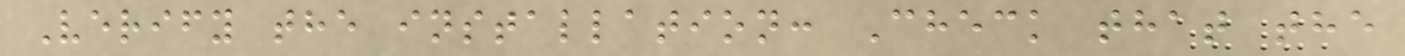Verify the installation: Check that the
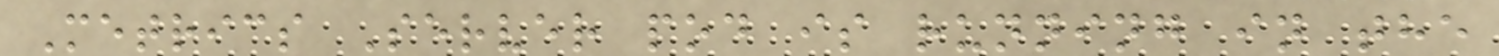Metrics Server pod is running in the
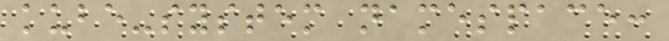kube-system namespace:
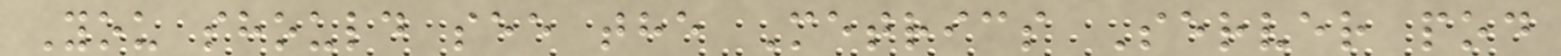You should see the Metrics Server pod
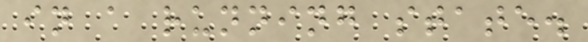in a running state.
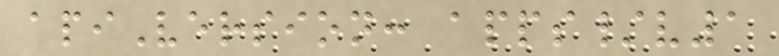apiVersion: apps/v1
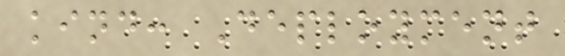kind: Deployment
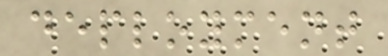deployment
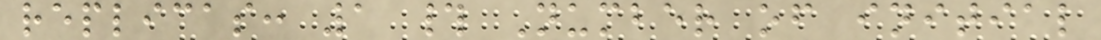replicas: 1 # Number of initial
